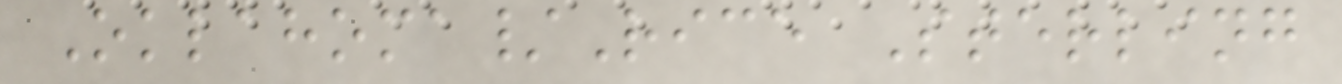Oklahoma/Rice Sterling
